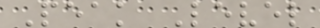Peak Level
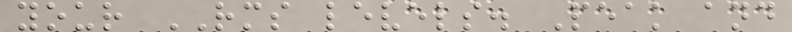your RMS levels. Peak and
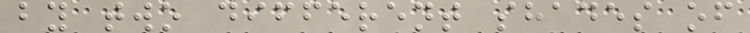by two different shades of
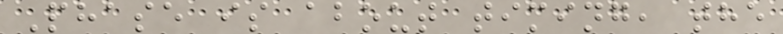Phase is about timing, the
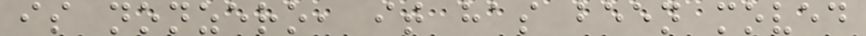is nonzero, it has been moved
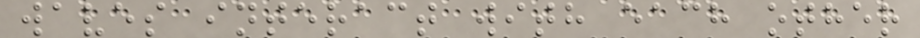waves interact with each other
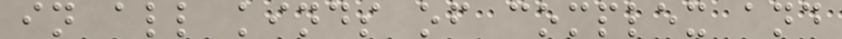in all kinds of complex and
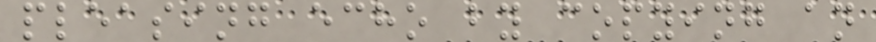pleasing echo by copying an
